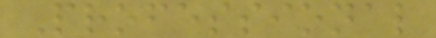Professional
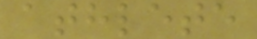athlete
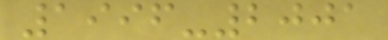1996-2001
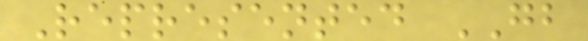Represented GB
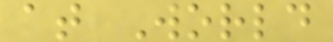at World
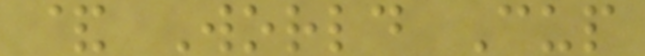& World Cup
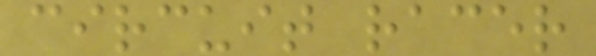circuit racer
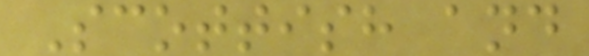Scottish and
